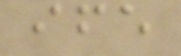ife
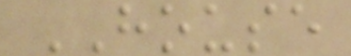HOUSE
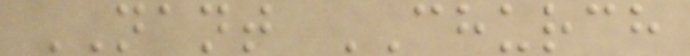NANT CHURCH
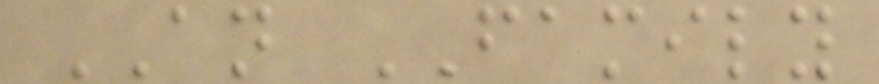AN FAMILY
